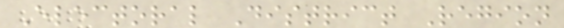Electoral District Region
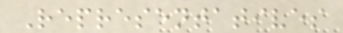Representatives
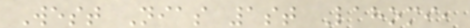West Nias 1st Lahomi,
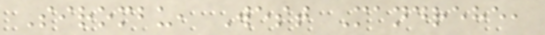Sirombu, West Mandrehe,
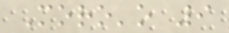Moro'o 9
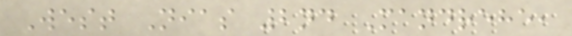West Nias 2nd Mandrehe,
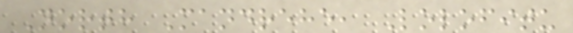North Mandrehe, Lolofitu
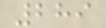289
